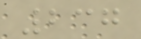237
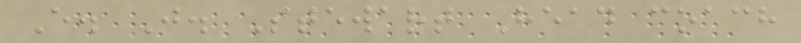E. J. Stewart Head coach
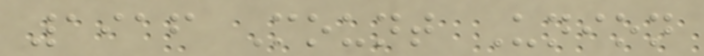1916 Mount Union
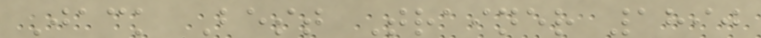Jack Best Trainer 1890
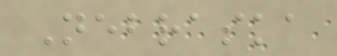Nebraska
